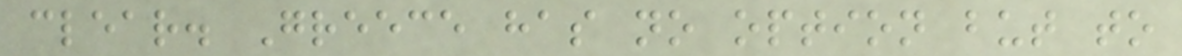clear. Greece has no option but to
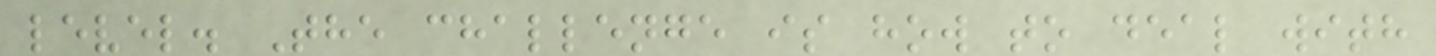level. The challenge is how to deal with
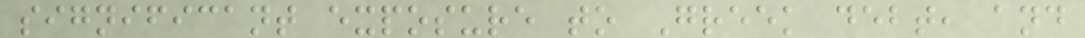significant exposure to Greek debt, and
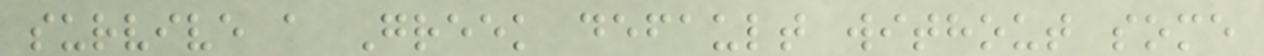survive a Greek default without some
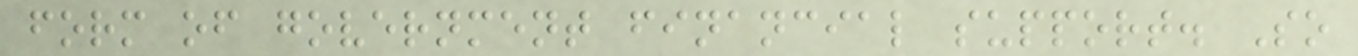form of government financial support. So
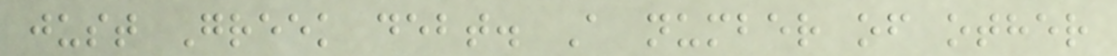just Greek debt. A number of other
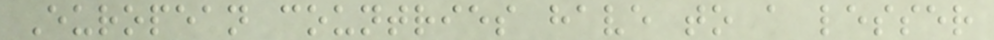European countries have to a lesser
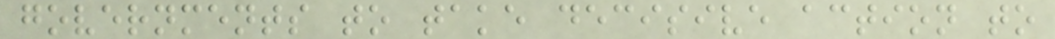governments to take decisive action to
